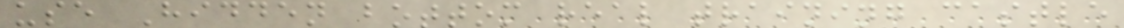use Hidden bottom real training castle
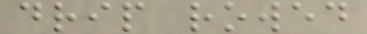drip rowed
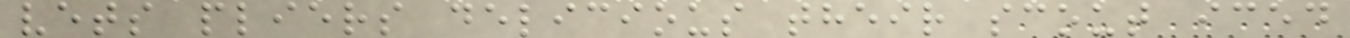vets pliers delicious their scout iced
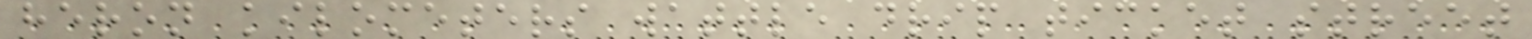heron kilometers wattle drip ticket street
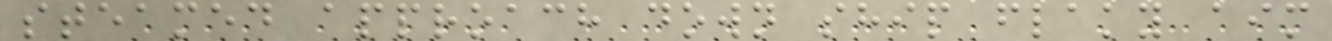steamed approach down ship flaky aim
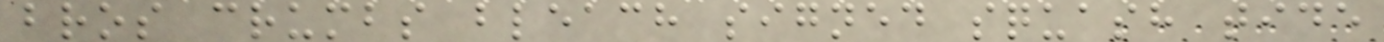bros crumbs bleach signed squash tide
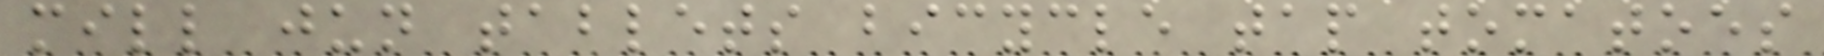mill jun tablets bicycle tap tomatoes
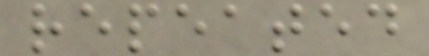repeated
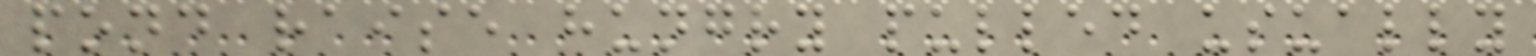pond raise hungry pulled usually
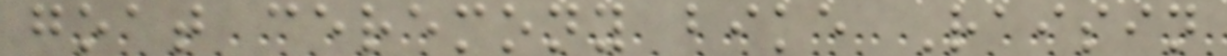goat ceremony bike Raisin
